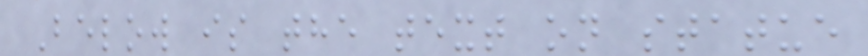Below is the text on statue
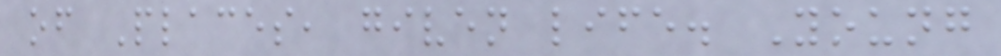of Places, given life. Young
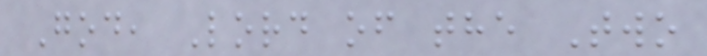God, Lord of the Two
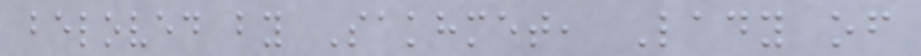beloved by Sakhmet, Lady of
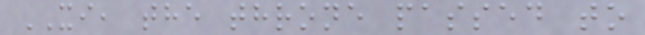XI, the throne passed to
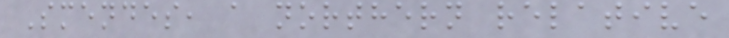Smendes, a northern relative
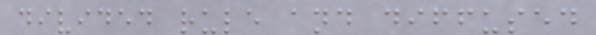divided rule and diffused
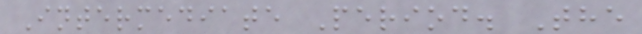Intermediate Period. The
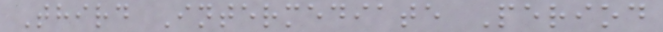Third Intermediate Period
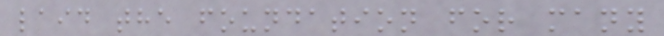laid the foundation for many
